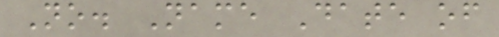No. Name Date of
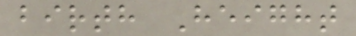birth Height
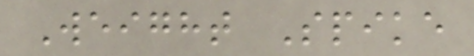Weight Spike
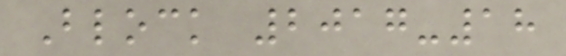Block 2017-18
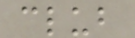club
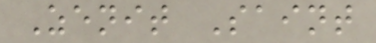Zenit Saint
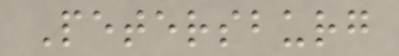Petersburg
